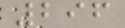296
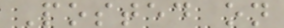Posted on
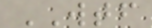WTF
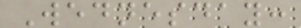Wednesday:
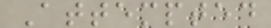Attempted
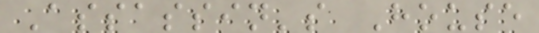Assassin's House
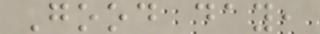Good day,
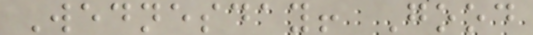Wednesday! Good
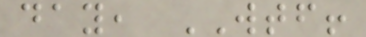day, WTF!
